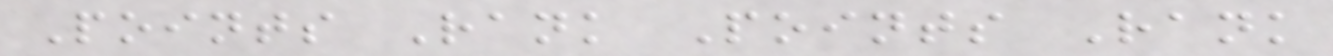Points Rank Points Rank
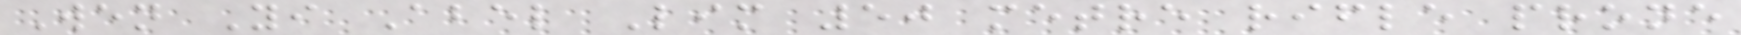Wen Yi Abel Lim 50 metre rifle prone
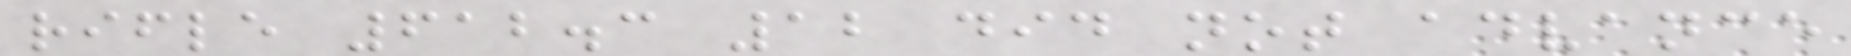rifle 612.3 12 did not advance
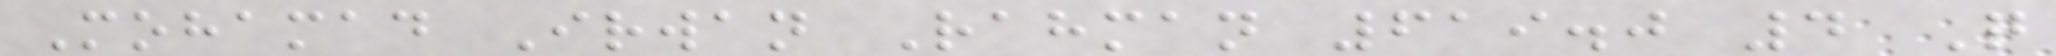Mohamad Irwan Rahman 619.0 4 Q
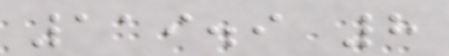119.9 8
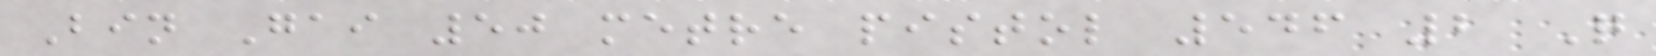Bin Gai 50 metre pistol 546 2 Q
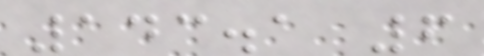143.1 6
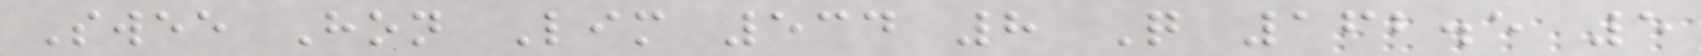Swee Hon Lim 534 8 Q 162.5 5
